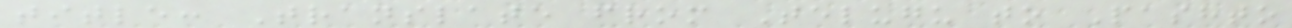title: Translate from Telugu to Pashto
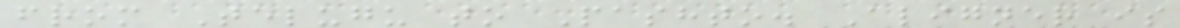from Telugu to Pashto. Aligner is
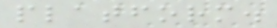platform.
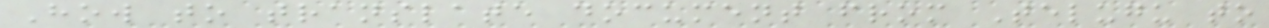How to translate document from Telugu to
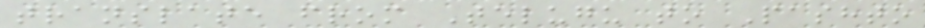translate from Telugu to Pashto
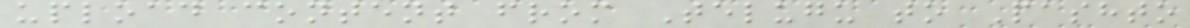upload content from Telugu to Pashto
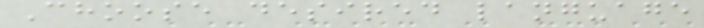Choose desired language
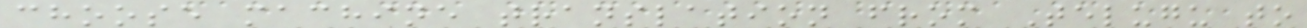choose machine translation from Telugu to
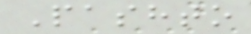Pashto
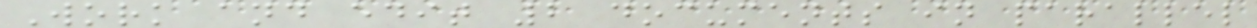Work and edit 2 documents in parallel
